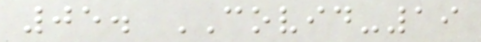05. COVID-19
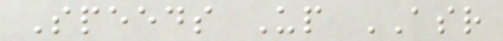Speeds Up ASR
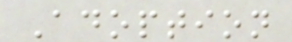Adoption
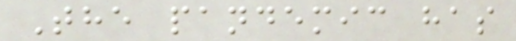The pandemic has
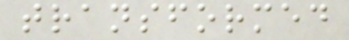transformed
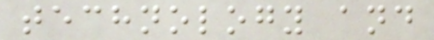technology and
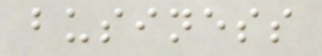business
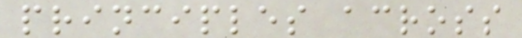principles across
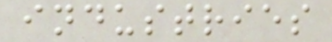industries
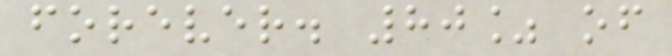forever. 80% of
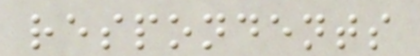respondents
